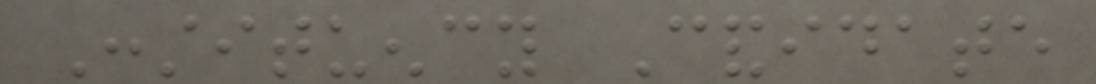Constituency Candidate
